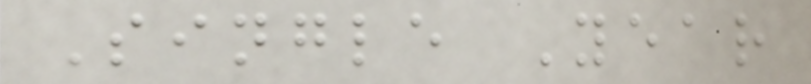Single Year
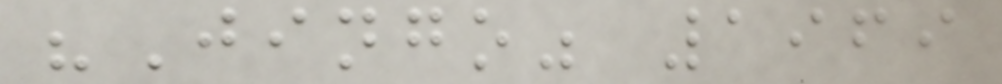"Jingo" 1969
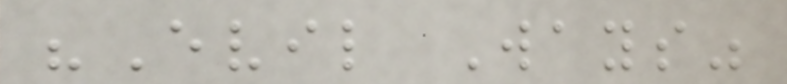"Evil Ways"
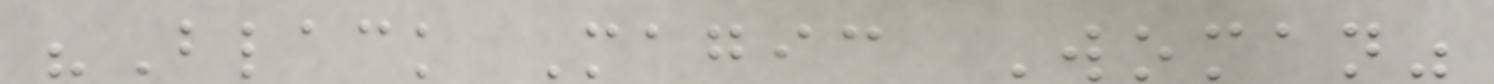"Black Magic Woman"
